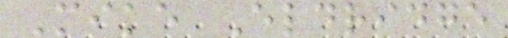Mike Eldridge
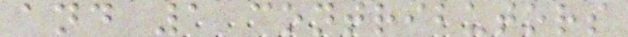and 1 contributors
